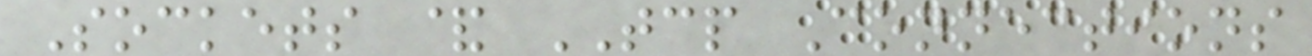Sockets & TCP Connections
